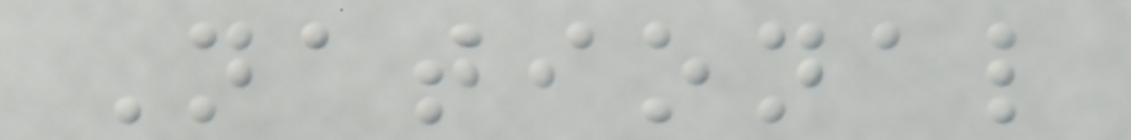National
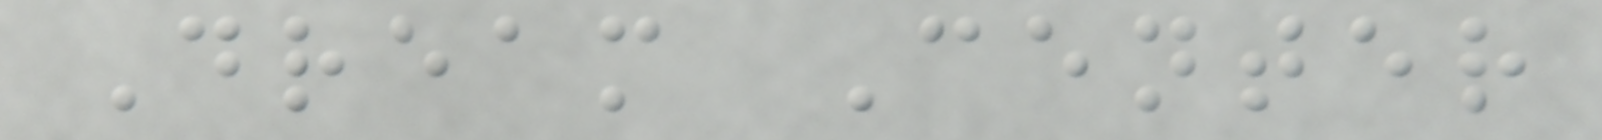Dream Center
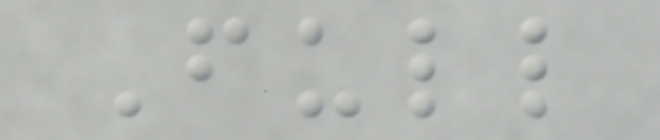Full
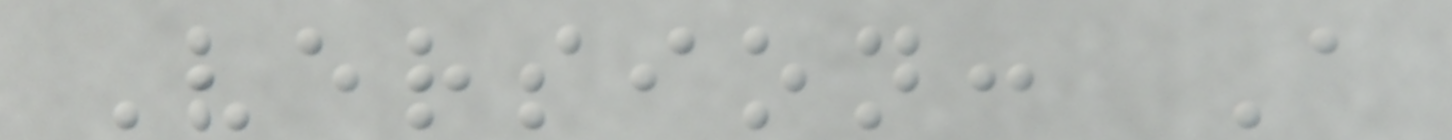Version: A
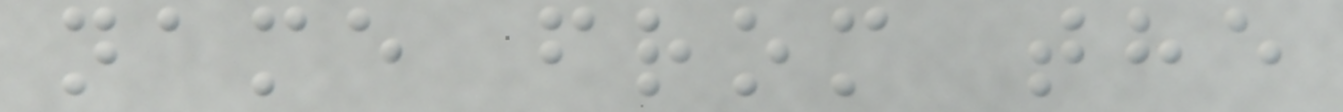name from the
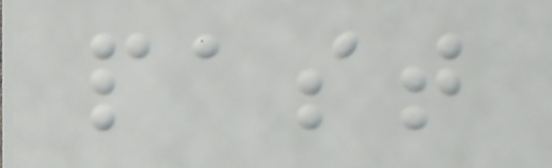past
